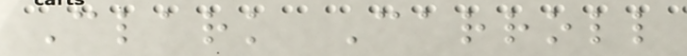Clark Carroll
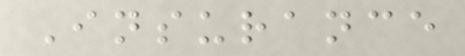Insurance
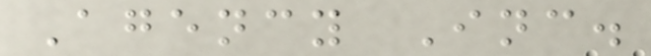Agency Inc.
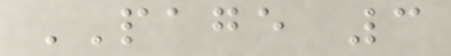PAGE 3
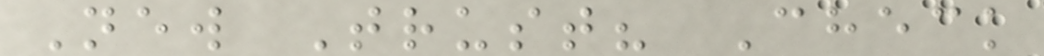New Trust? Check
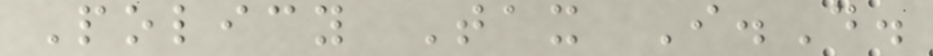Policy Tax I.D.
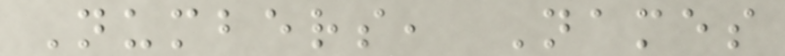Numbers, Names
